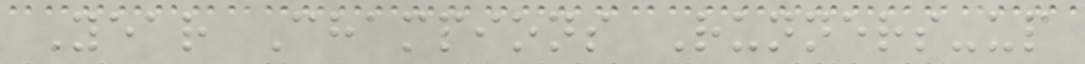Year Champions Runners-up
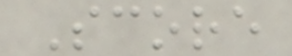Score
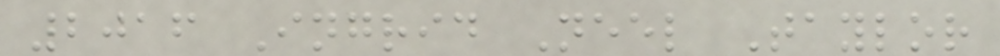2016 Ingrid Neel Taylor
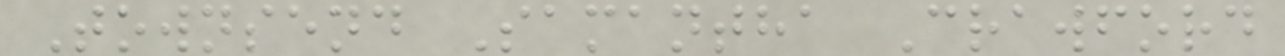Townsend Samantha Crawford
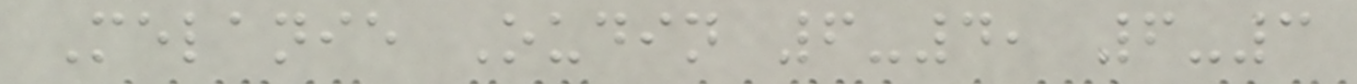Melanie Oudin 6-4, 6-3
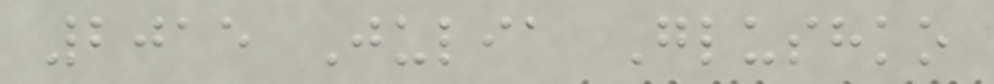2015 Julia Glushko
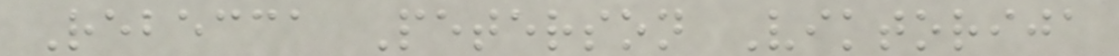Rebecca Peterson Viktorija
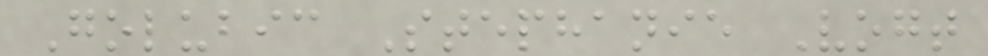Golubic Stephanie Vogt
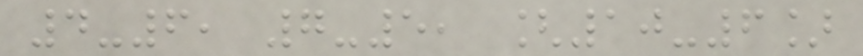4-6, 7-5, [10-6]
